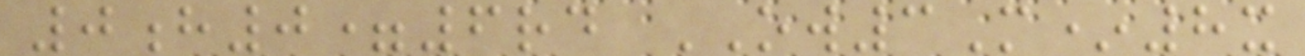0h0=6rd OW3M*8x
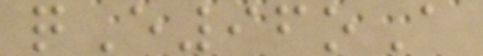qE96oA
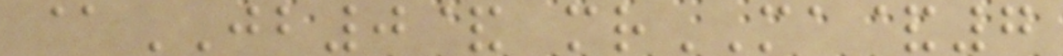@JB0& mrMA&7
